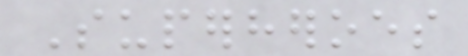Superheroes
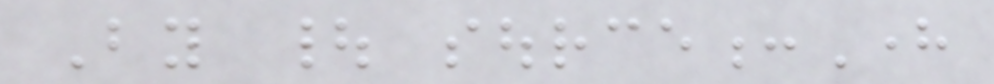By | source:Here
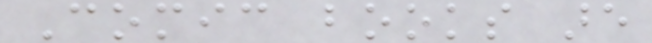Comic books are
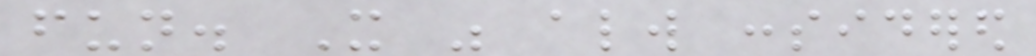fun. It was always considered
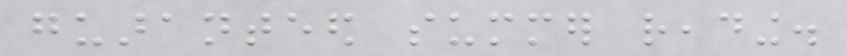guaranteed summer reading.
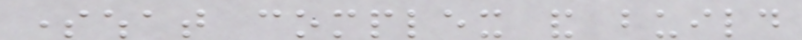somewhat complex and build
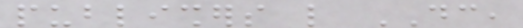publishers like DC,
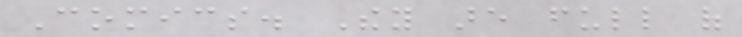Comics. They are full of
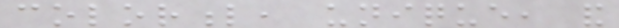colorful, unique, and
